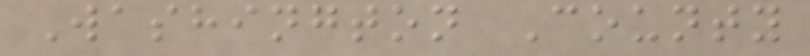Washington County
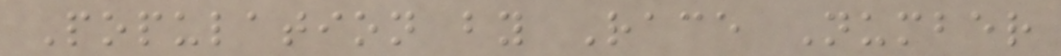Population by Race Number
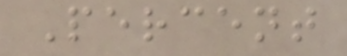Percent
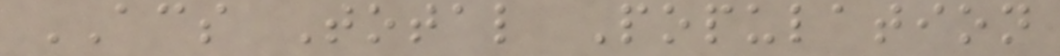ACS Total Population
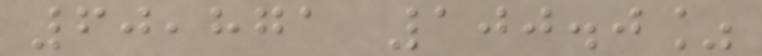60,871 100.0%
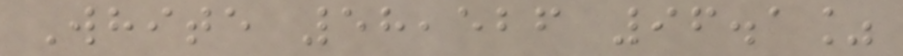White 58,526 96.1%
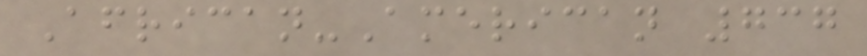African-American 737
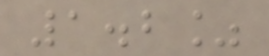1.2%
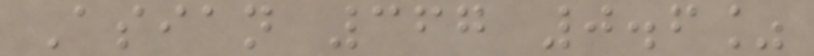Asian 367 0.6%
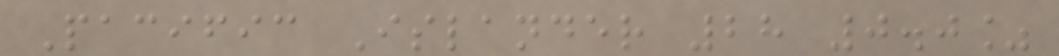Pacific Islander 28 0.0%
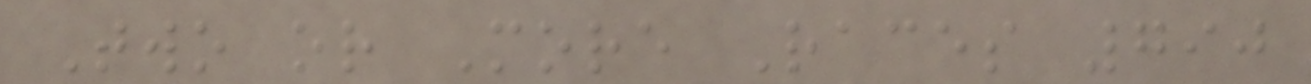Two or More Races 790
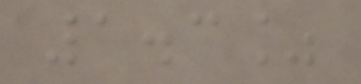1.3%
